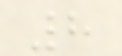8
